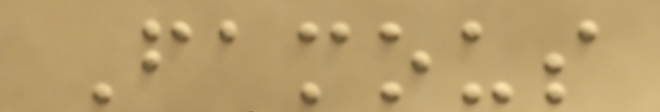Famous
